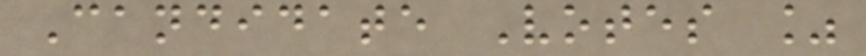Candidate Votes %
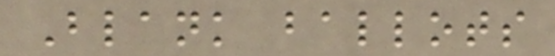Blank ballots
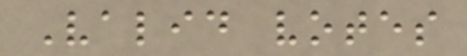Valid votes
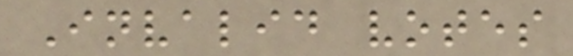Invalid votes
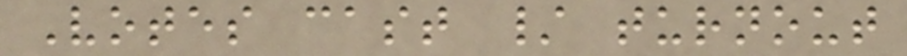Votes cast / turnout
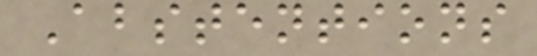Abstentions
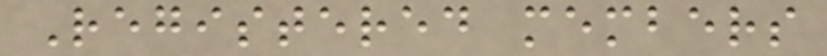Registered members
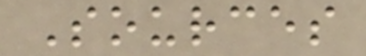Sources
